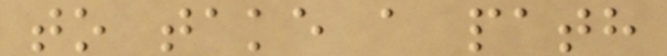to take a path
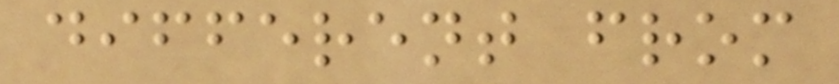different from
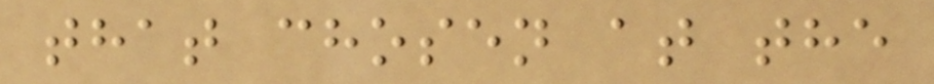that chosen at the
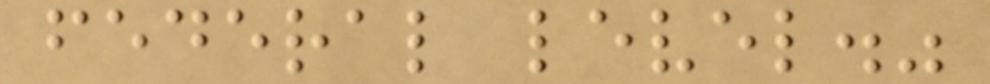federal level."
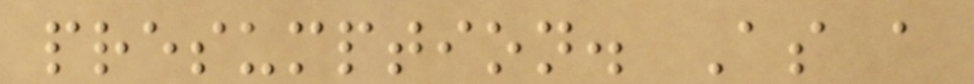presumption. As a
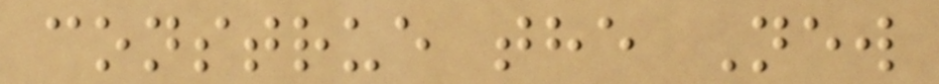construe the New
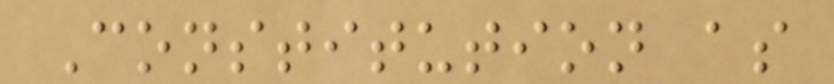Constitution as
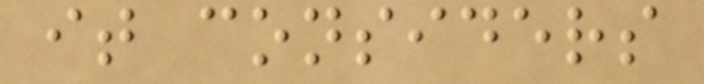it considers
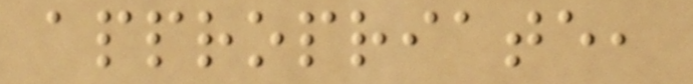appropriate,
